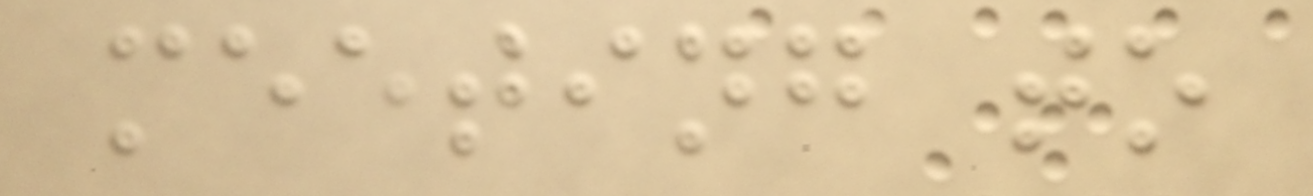meeting to
